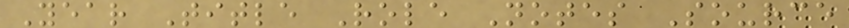Year Title Role Notes Source
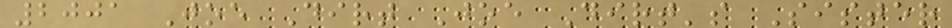2001 Joe Dirt Joe Dirt's Sister
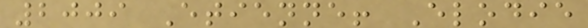2009 Etienne! Elodie
